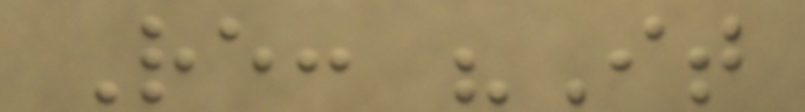Re: "It
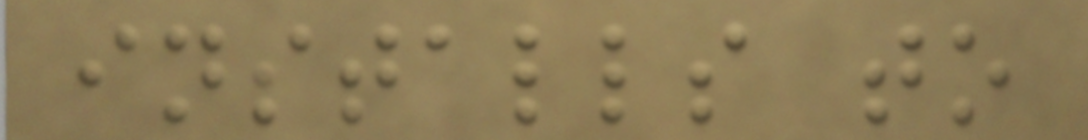installs to
